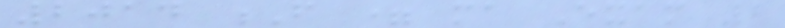2014 F = ma Exam 2
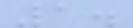1.
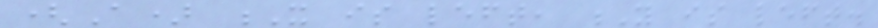(A) X is left, Y is left.
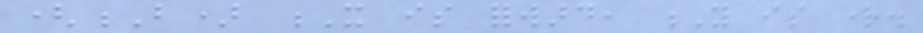(B) X is forward, Y is right.
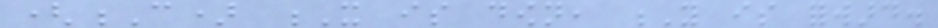(C) X is down, Y is forward.
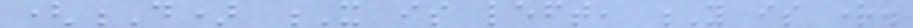(D) X is left, Y is right.
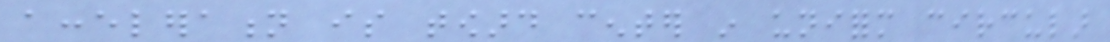acceleration is toward center in uniform circular
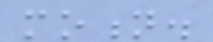motion.
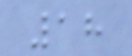18
